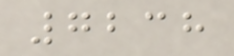7238
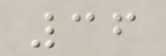36
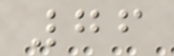76
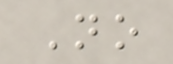No
